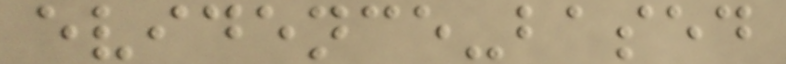evidence-based
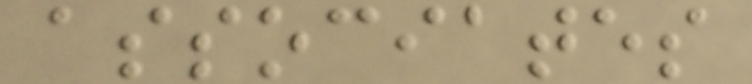associates
